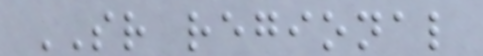SR regional
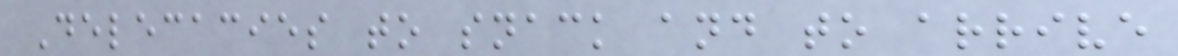Delecacies to snack and to arrive
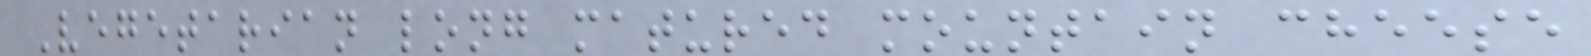Vegetarian long matured mountain cheese
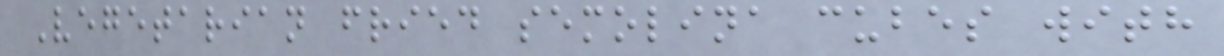Vegetarian fried semolina cubes with
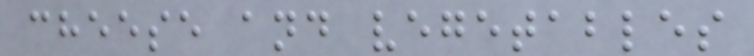cheese and vegetables
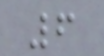6
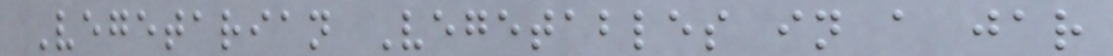Vegetarian Vegetables in a jar
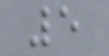5
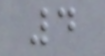4
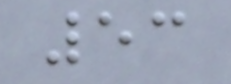53
